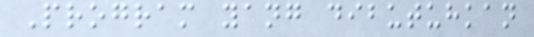Program yang dibutuhkan
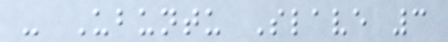- Ubuntu Slave 3
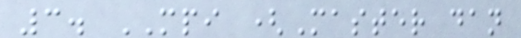3. MPI (Master dan
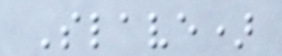Slave)
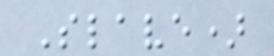Slave)
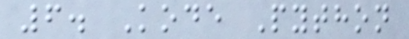6. Kode Python
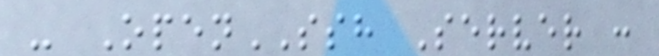- OpenSSH Server :
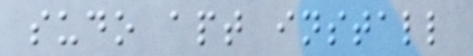sudo apt install
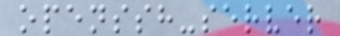openssh-server
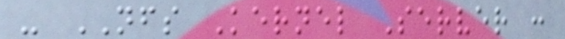- NFS Kernel Server :
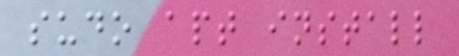sudo apt install
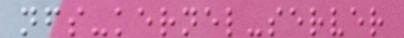nfs-kernel-server
